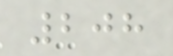208
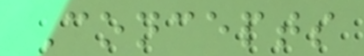Concepts
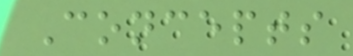Concepts
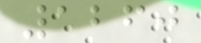1260
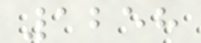1258
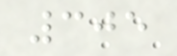305
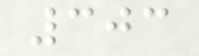303
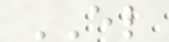EL
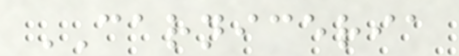CARNICERIA
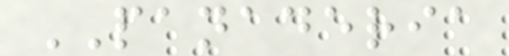PANADERIA
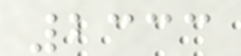2333
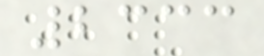2333
